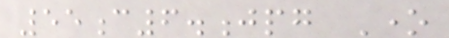55c6.jpg One
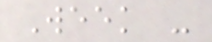Week -
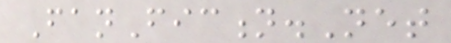FanFiction.Net
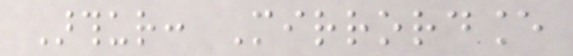Arthur: Mirrordance
